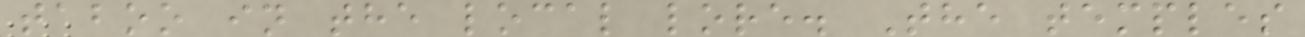taboo in the local lore. The temples
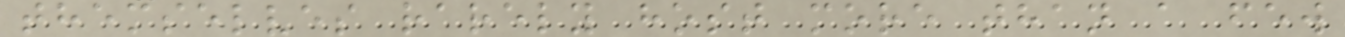themselves rarely host more than a few
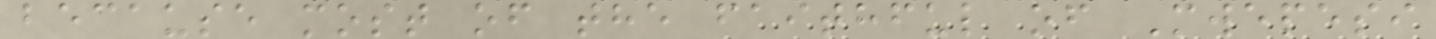because most of the faithful of Mwepesi
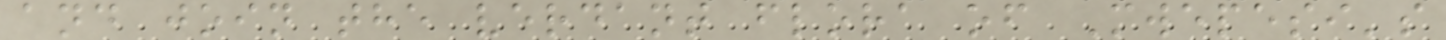and join the verdant flora of Mwepesi's
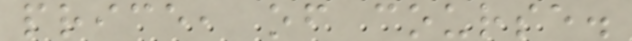price, of course.
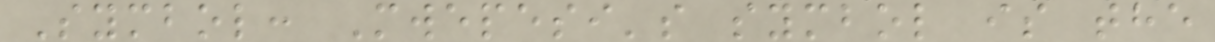Symbol: Mwepesi's symbol is the
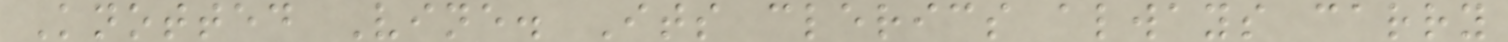Knotted Vine. Its clerics always carry
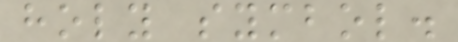holy symbol.
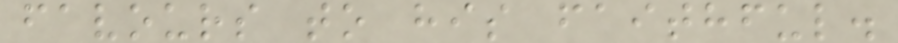favours to his faithful.
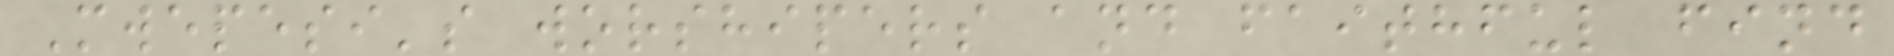Mwepesi's worshipers and faithful find
